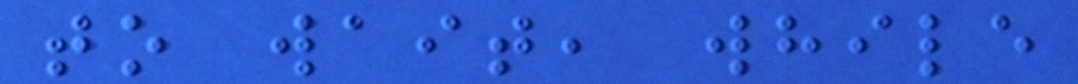to wait, while
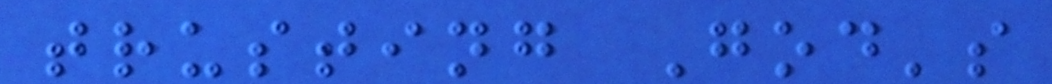trusting God's
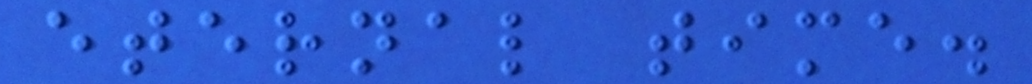eternal time.
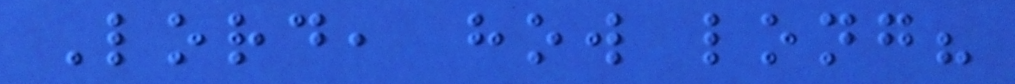Lord, how long?
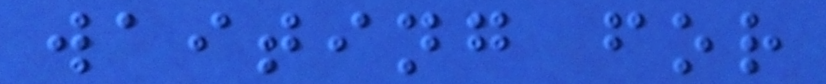waiting for
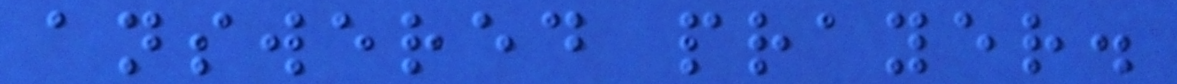answered prayer.
